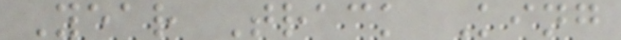Year Track King
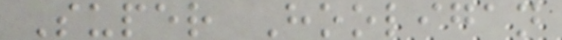Super Hooligan
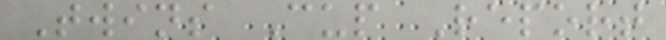Twins Cup Report
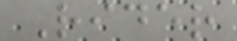Rider
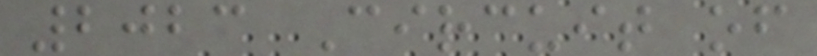2023 Circuit of
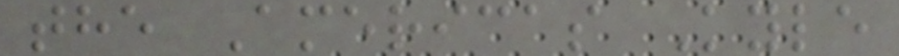the Americas Kyle
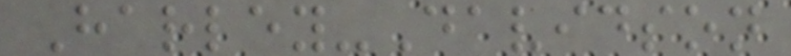Harley-Davidson
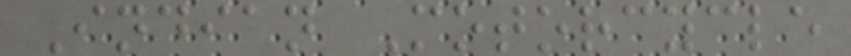Indian Motorcycle
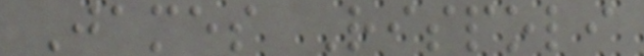James Rispoli
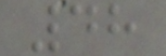48
